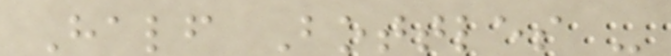Half Bottles -
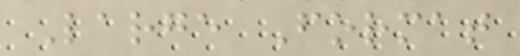Large Format
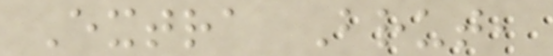Extra Brut,
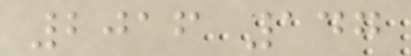2016 147
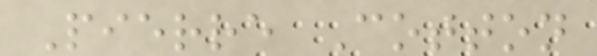Pierre Cotton
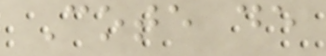Cote de
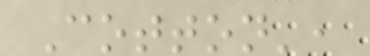Cotton',
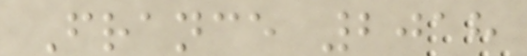France 2018
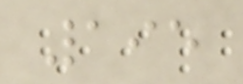195
